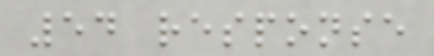54 response
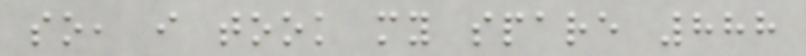so, i took my spare 888
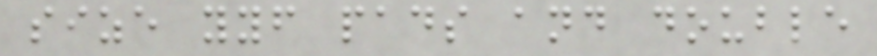size yyf pads and double
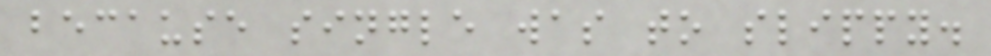because single was to slippy.
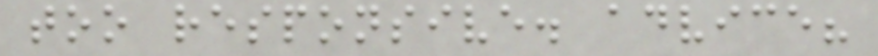too responsive. advice?
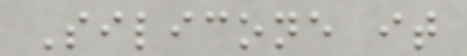Silicone it
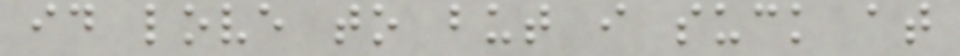id love to but i suck at
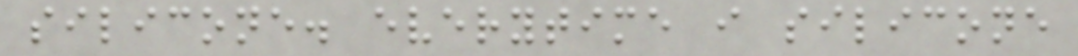silicone. everytime i silicone
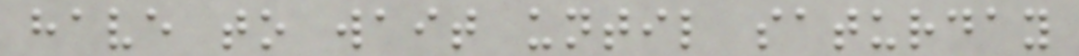have to wait until saturday
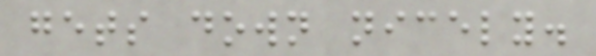gets down nicely.
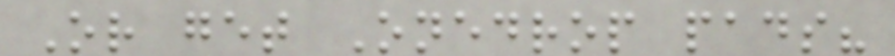Or get Onedrop pads?
